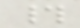#
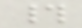#
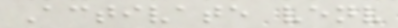Activate venv
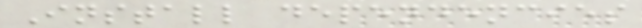Install dependencies
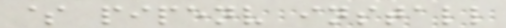$ pipenv install
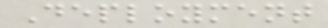Deployment
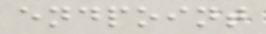endpoint
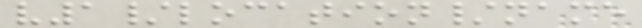v1/location/name
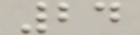24
